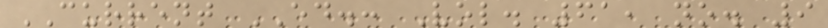CURRENT ED.: Vol. 61, no. 9
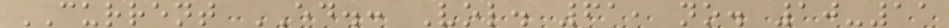CURRENT ED.: Vol. 61, no. 10-11
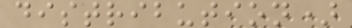distribution)
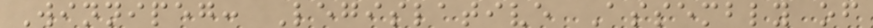Winnipeg: Legislative Assembly of
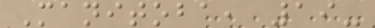Manitoba, 19-
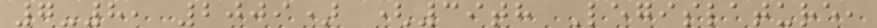7-8, 2009) (39th Legislature,
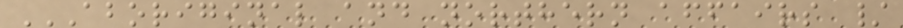ABORIGINAL AND NORTHERN AFFAIRS /
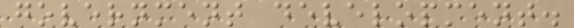government development.
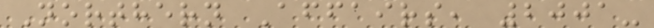Northern Affairs, 2001-
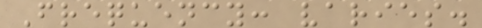Frequency: varies.
